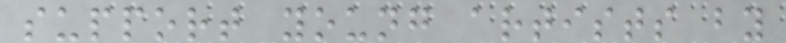support young artists by
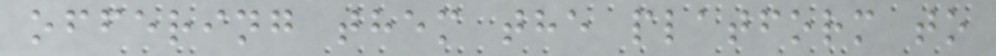offering them the platform to
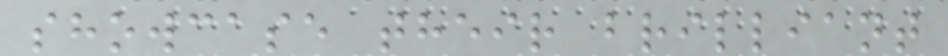showcase their brilliant
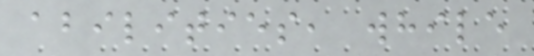abilities, while
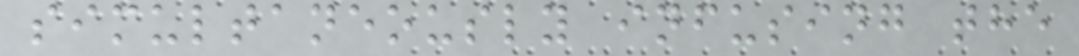simultaneously infusing the
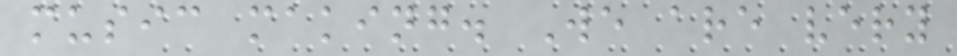music making. We are very
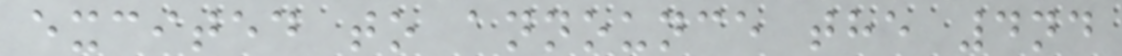excited to announce the 4nd
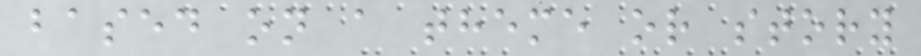based on a theme or story
